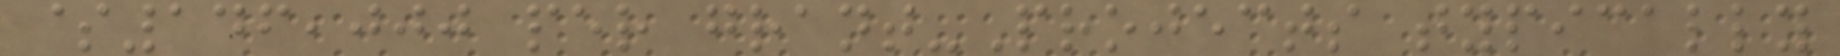$146,000 per grant-Projects typically
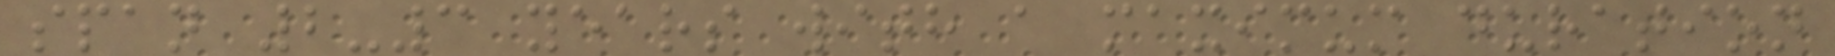span 2-3 years with a maximum duration
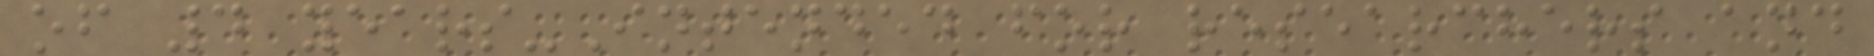of 4 years-Intended for researchers and
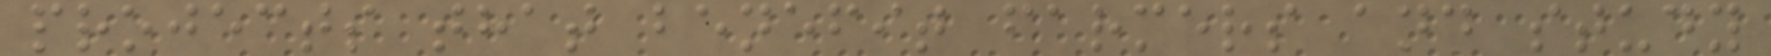projects that benefit farmers and study
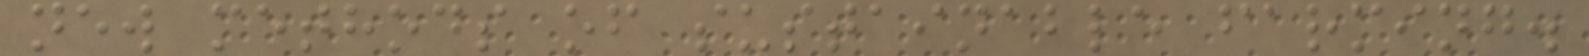new methods of sustainable farming.
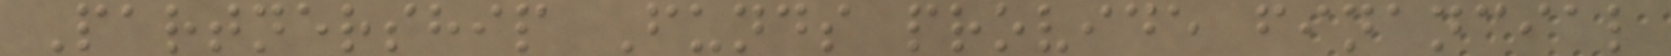Partnership Funds provide financial
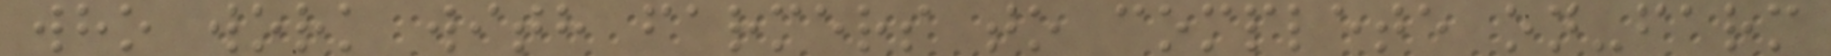who work with farmers to complete on-farm
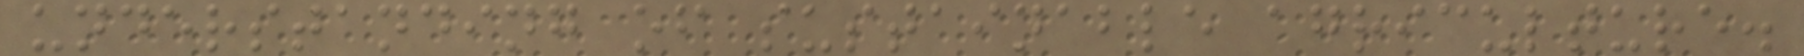understanding of sustainable agriculture.
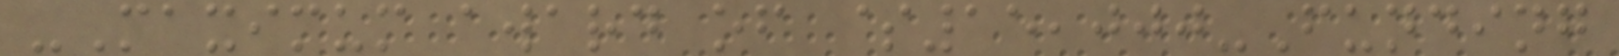-Maximum award of $15,000-Funding
